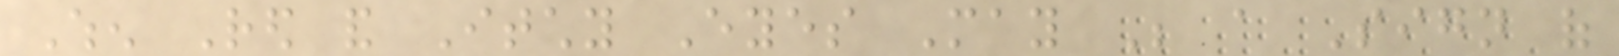When Red and Itchy Eyes May Be a Sign of
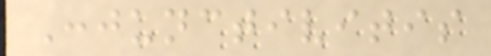Conjunctivitis
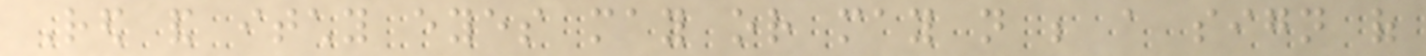Red and itchy eyes may or may not be a sign of
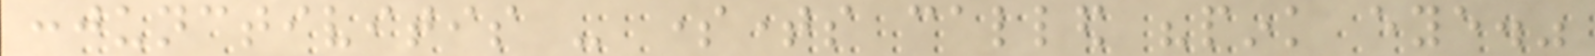conjunctivitis - sometimes called "pink eye."
